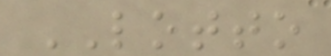LOTTO
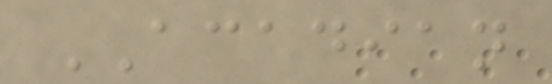ACADIAN
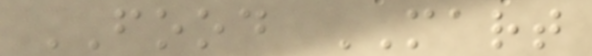FOOD MART
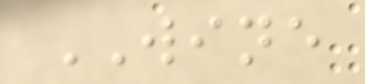WINE
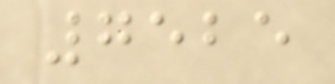7525
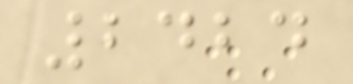2424
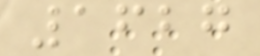1627
